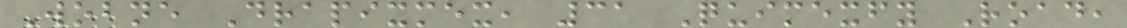Wobne Drapixmex, 31 Quimexfy Road,
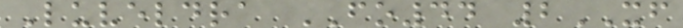Luveldra FO44 2XF
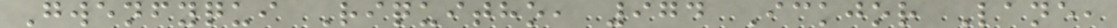Gwenfyqui Riquitho, 974 Ickjor Lane,
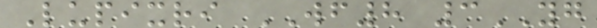Lupixri WF8 3YG
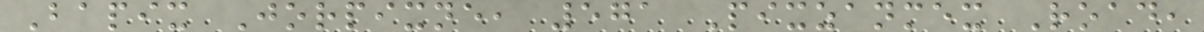Bapix Jorpixne, 571 Pixzanmex Road,
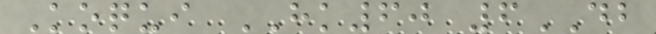Koqui HK60 6DB
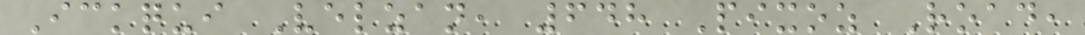Ickqui Velzan, 648 Pixoz Road,
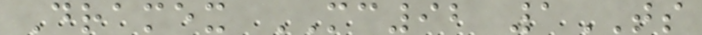Dramex MC92 1TS
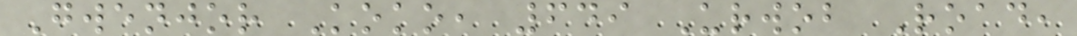Gwenjor Koko, 649 Urwob Road,
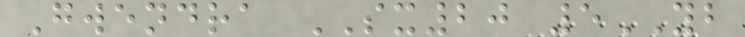Gwendra SX20 5YB
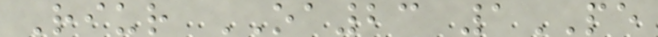Riur OA23 1PE
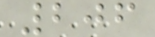206
